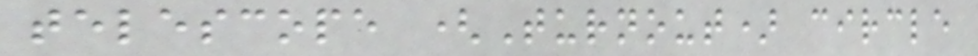telescope (Turnout) circle
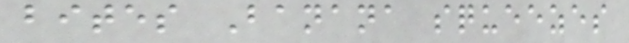bites Banana squeezes
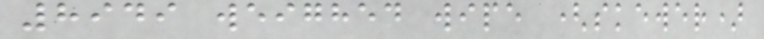8949 weighed wipe (skewer)
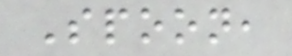Spoon,
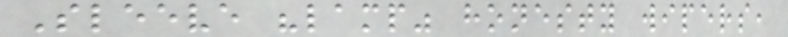Sleeve "lamp" honesty wipers,
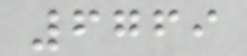6769
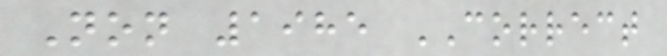Non 1985 CORRECT
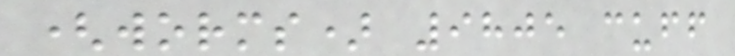(worms) 9805 cuff
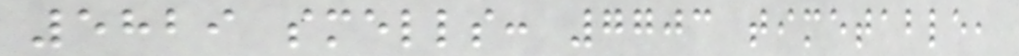5829 smells: 7703 timetable,
